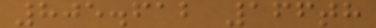805.612 166th
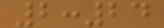2:24
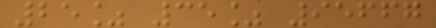25% 35% 95667
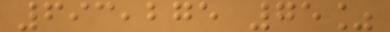693,275 75%
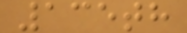135th
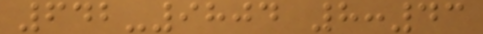642-9804 8:43
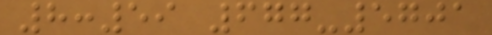8:59 677-5701
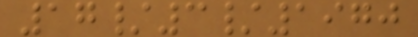17/3/1970
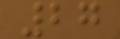27
